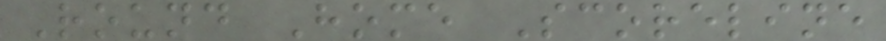Round Home Scoreline
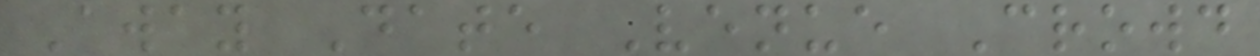Away Date Venue Crowd
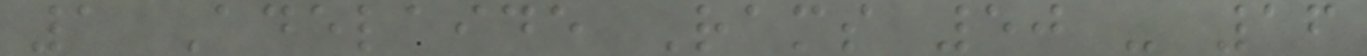1 Adelaide Rams 50 - 16
